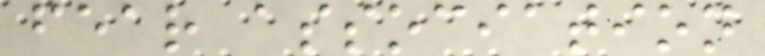fear association
